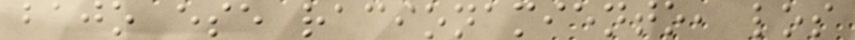bajo ese racionamiento, los
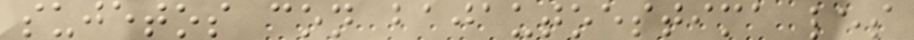sujetos con bajautoestima les
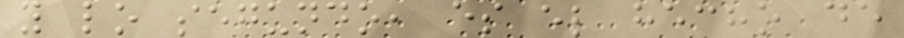y lo segundo, es el hecho de
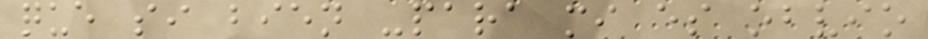que si bien -para mi es obvio
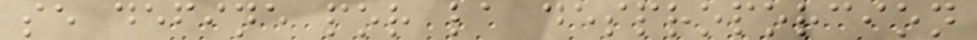se define por la desproporcion
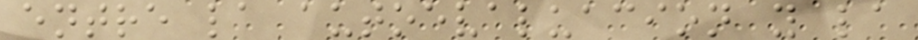entre la autoevaluacion y la
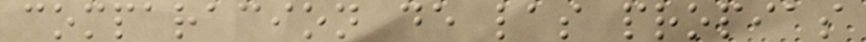comparacion de las propias
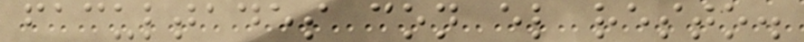facultades con el resto.
